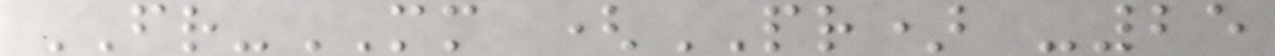FR-MM (PR) -25
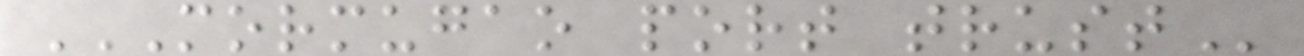MORMUGAO PORT TRUST
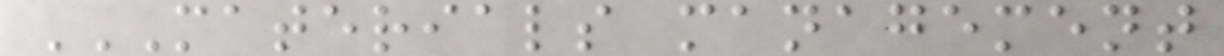MATERIALS MANAGEMENT
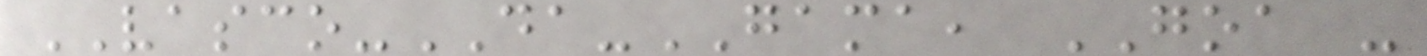VASCO-DA-GAMA, GOA -
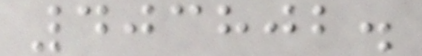403802.
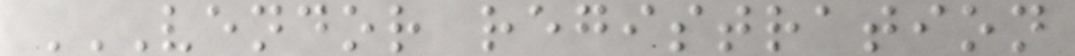VENDOR REGISTRATION
